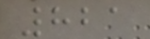821
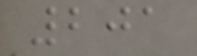201
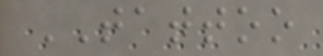TATTOO
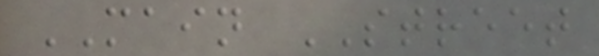MAIN STREET
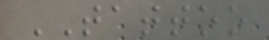TATTOO
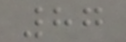87
